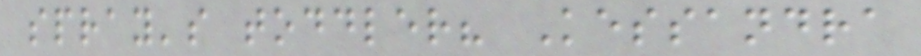spray's toddler? Kessandra
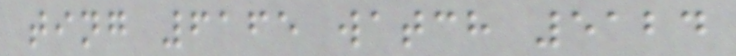ting 6165 watch 5124
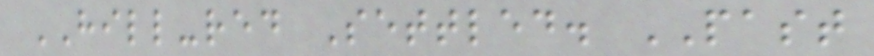HILL-red Settled. PAST
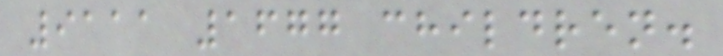9111 1677 children.
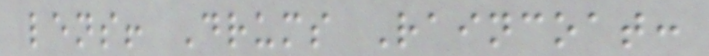lens! Drums Raincoat:
